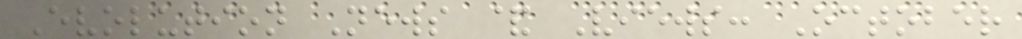Evolution News & Views: October
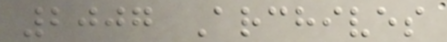2007 Archives
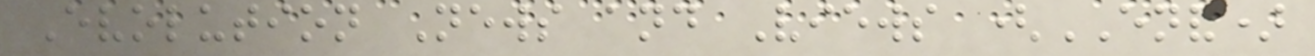Evolution News and Views (ENV)
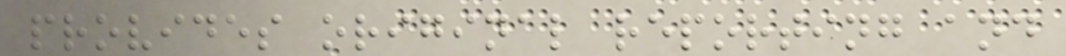provides original reporting and
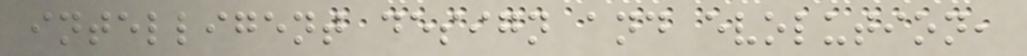intelligent design and evolution,
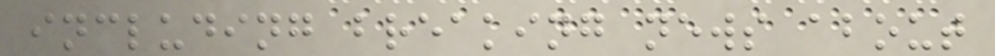including breaking news about
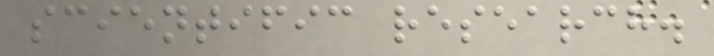scientific research.
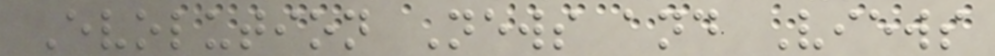Evolution News and Views
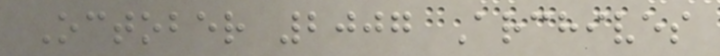October 2007 Archives
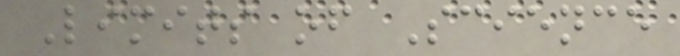Limits of Science
